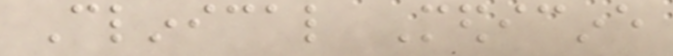Clinical Medicine
